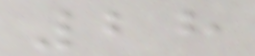28
